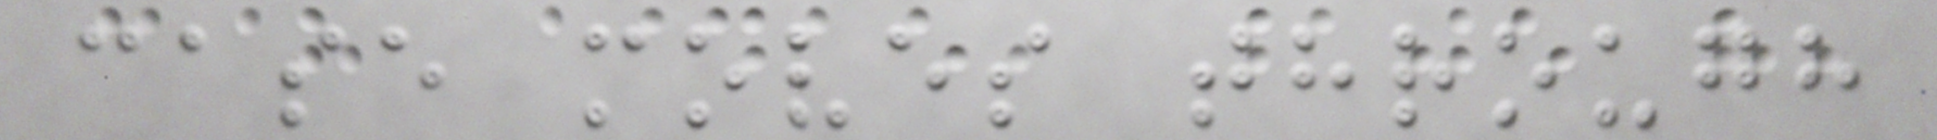case moves through
